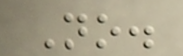No.
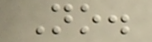No.
